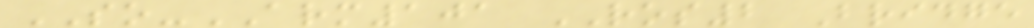SO-ARM101 ROS2 Bridge
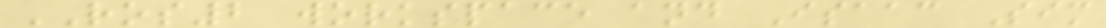ROS2 workspace and Isaac Sim
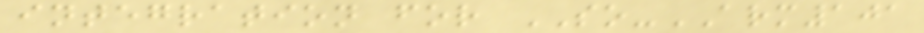integration for SO-ARM101
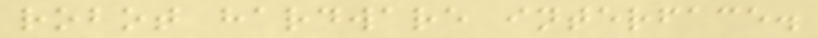robot hardware interface.
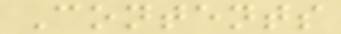Contents
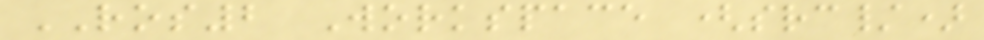ROS2 Workspace (src/)
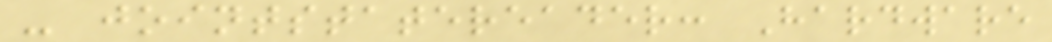- jointstatereader: Hardware
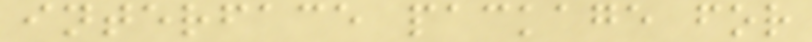interface package for
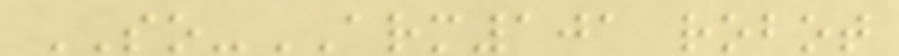SO-ARM101 robot
